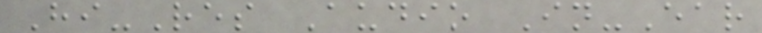Hi-Res Audio In-Ear
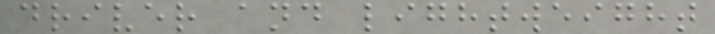driver and lightweight
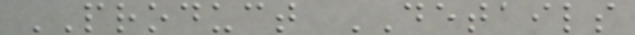PRODUCT DETAILS
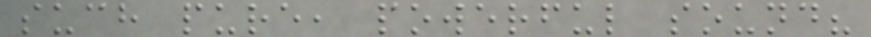such pure, powerful sound?
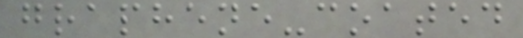graphene-coated
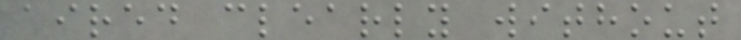aired clearly without
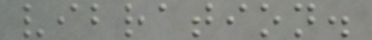vibration.
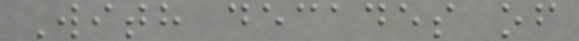With decades of
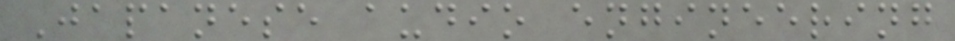Japanese audio engineering
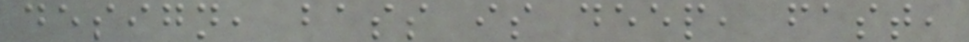design, bass is deep, fast,
